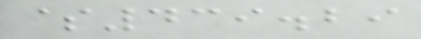$439.29
